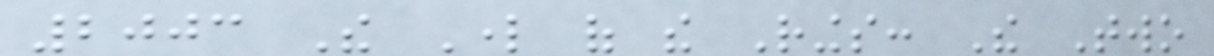2003 The Lord of the Rings: The Two
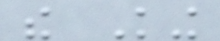the King
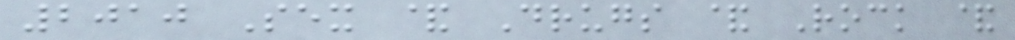2010 Sex & Drugs & Rock &
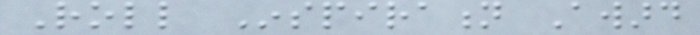Roll Inspiration Award
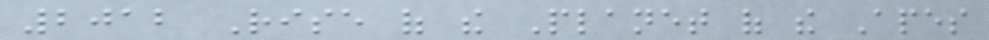2012 Rise of the Planet of the Apes
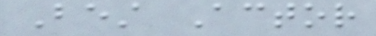Best Actor
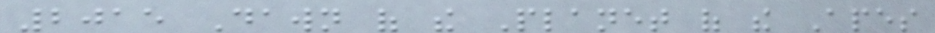2015 Dawn of the Planet of the Apes
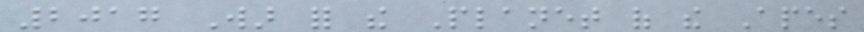2017 War for the Planet of the Apes
